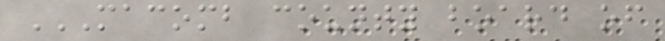MACOMB COUNTY BOARD OF
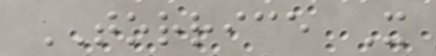TORRICE X
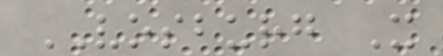VOSBURG X
